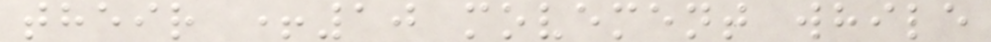their +10 movement while
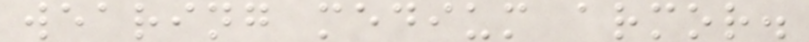wearing medium armor.
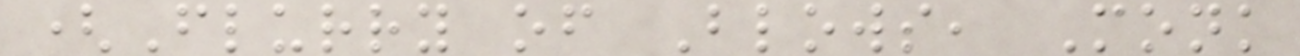(Flurry of Blows, Monk
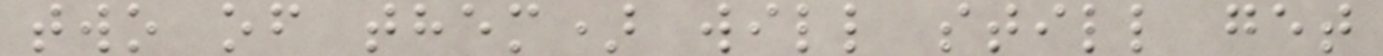two of them) will still get
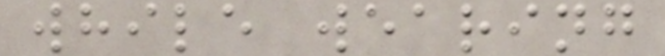while wearing
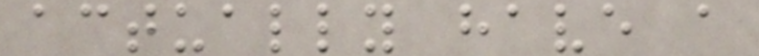actually have a
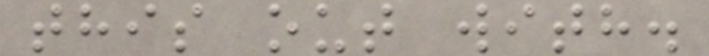this out with.
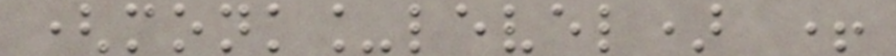(monk_level) +
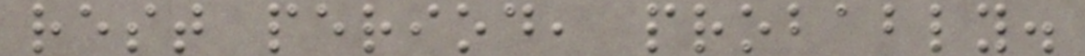rest period, probably.
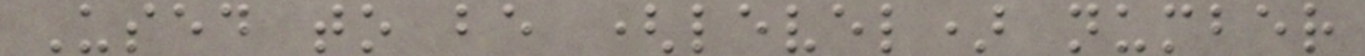Used to be (level) number
